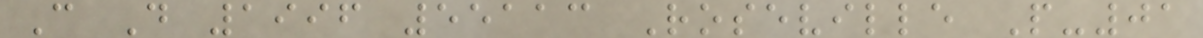C D 1996 55113 Roseville P-01
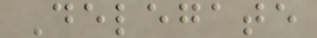Delegate
